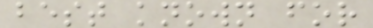best known for
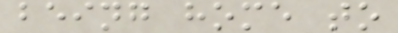being home to
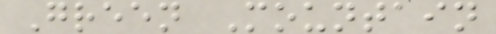Green Mountain
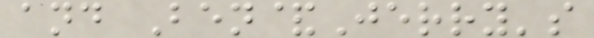and Ben&Jerry's
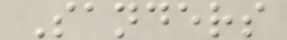Sanders
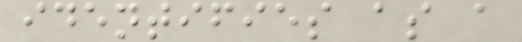identifies as a
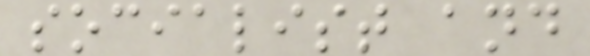socialist and
